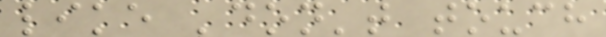like 'don't touch
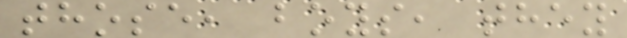those, boys, they
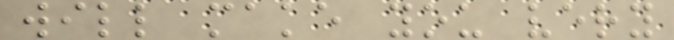will make you very
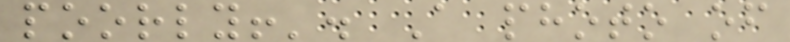poorly!'. A photo of
